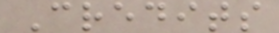Credits
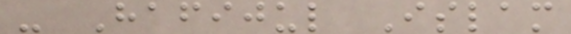- Hafijul Islam
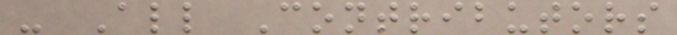- All Contributors
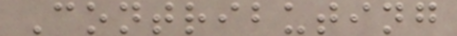Contributing
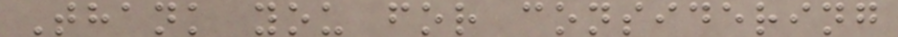Thank you for considering
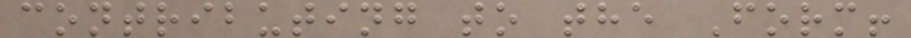contributing to the Form!
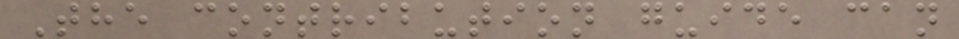The contribution guide can
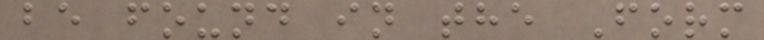be found in the Form
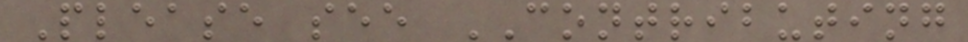Please see CONTRIBUTING
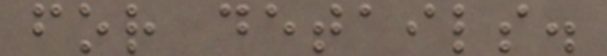for details.
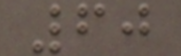60
